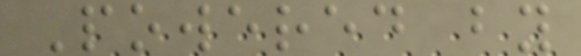Powered by
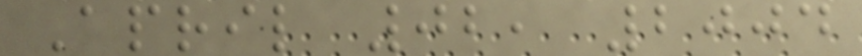April 02, 2004
